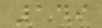149
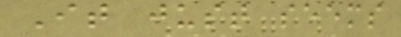It just seems
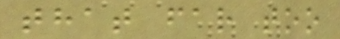that far too
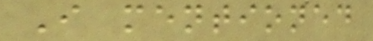I mentioned
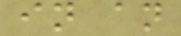in an
